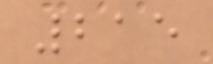215
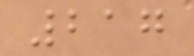217
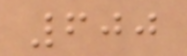600
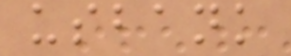usbank
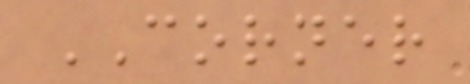CORNER
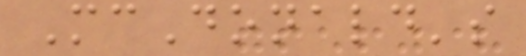McDonald's
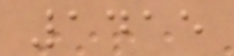1415
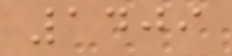1409
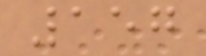157
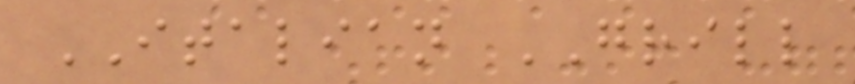ITALIAN GRILL
